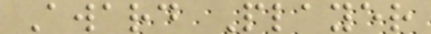Award Player
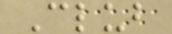Club
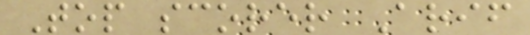Top scorer Arif
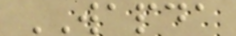WAPDA
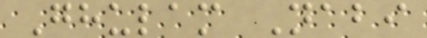Ghulam Nabi
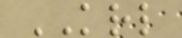KRL
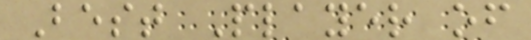Best Player of
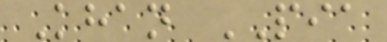Khan PIA
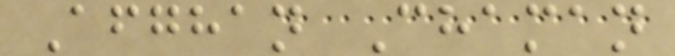Afghan Chaman
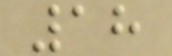18
